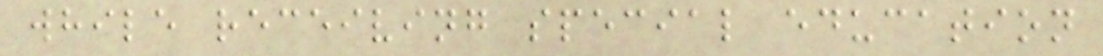while receiving special education
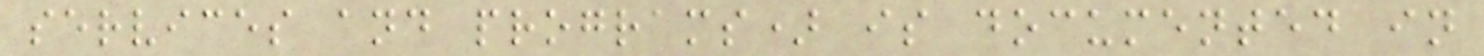services and programs) is documented in
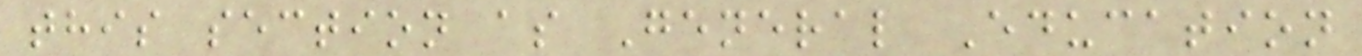this section as General Education
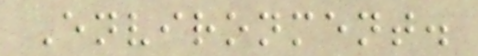Environment.
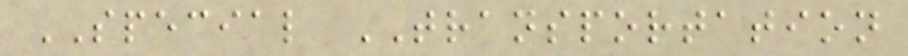SPECIAL TRANSPORTATION
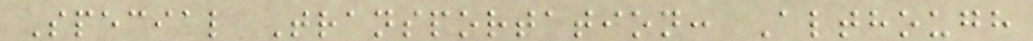Special Transportation: Although
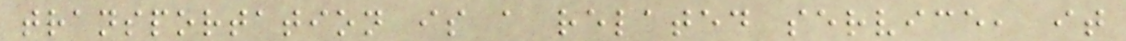transportation is a related service, it
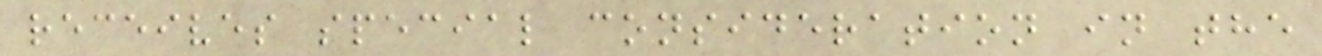receives special consideration in the
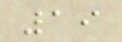19
